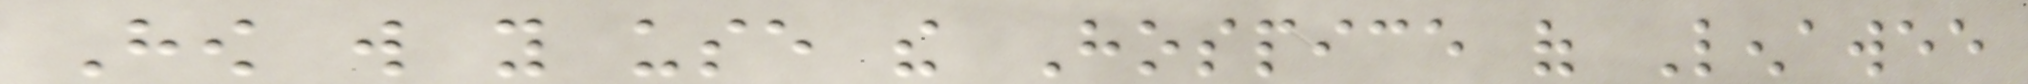How will you use the Hospice of Lenawee
